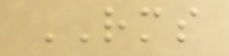RMS
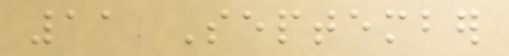11 September
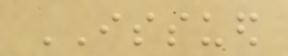ISSUED
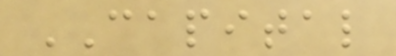CAPITAL
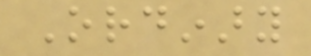Ordinary
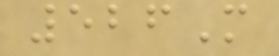526M
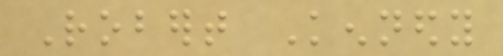Robert Kennedy
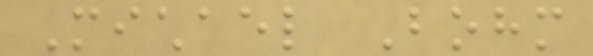Michael Bohm
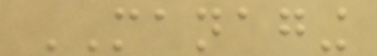MANAGING
